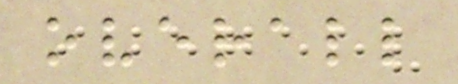overall
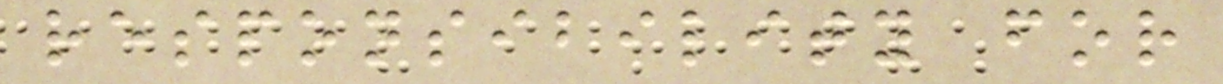responsibility for
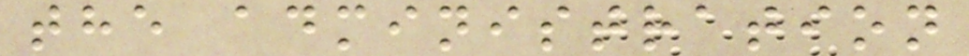the administration
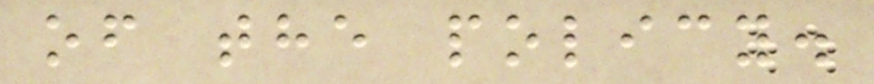of the policy.
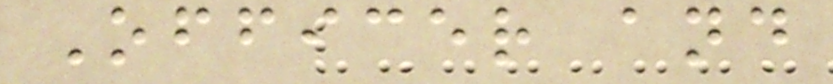Officer and
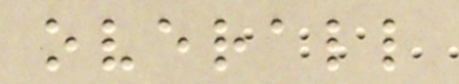overall
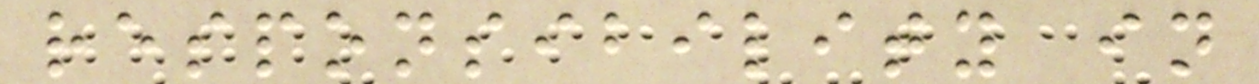responsibility in
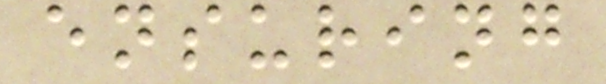ensuring
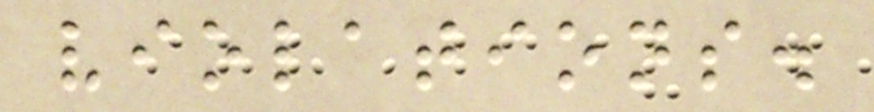violations.
